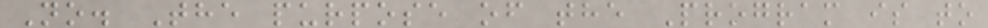No. The purpose of the Program is to
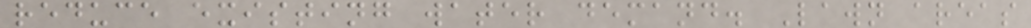reduce existing water demand. Lawn areas
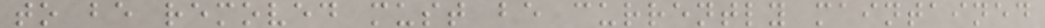to be removed must be currently maintained
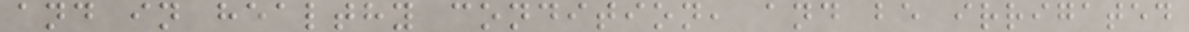and in healthy condition, and be irrigated
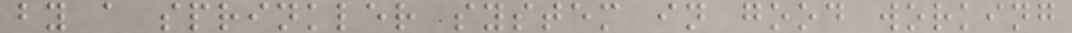by a sprinkler system in good working
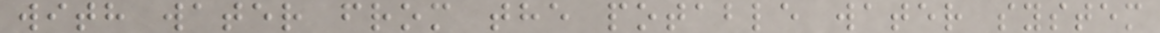with water from the potable water system
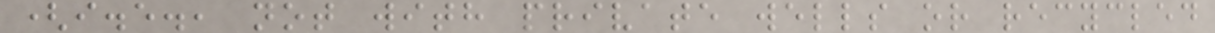(i.e., not with private wells or recycled
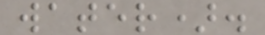water).
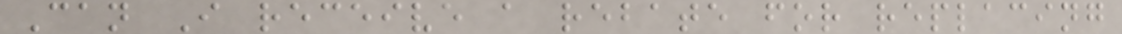Can I receive a rebate for replacing
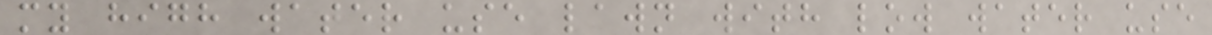my high water use lawn with low water use
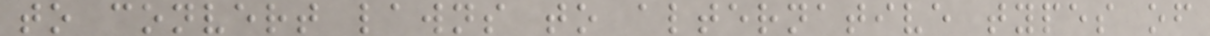to convert lawns to alternative types of
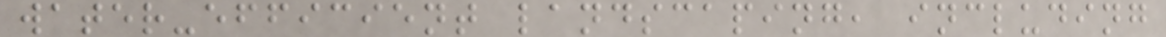water-efficient landscaping, including
